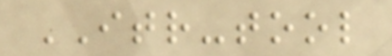ITR-tool
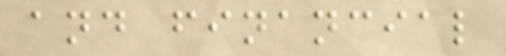and financial
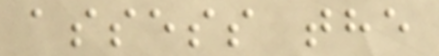assess the
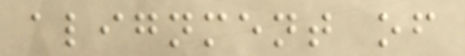alignment of
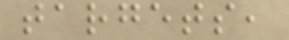targets,
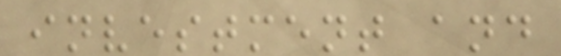investment and
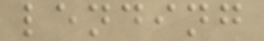lending
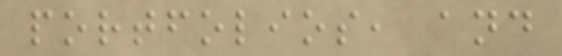portfolios, and
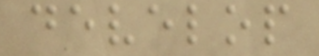develop
